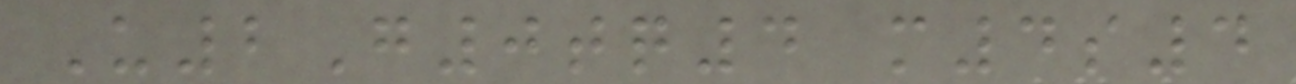U2G0tq4 m4s4
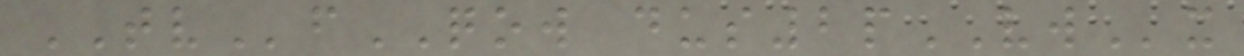TVfQOW dus2pVWx
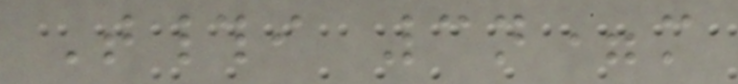T#i 3n=m
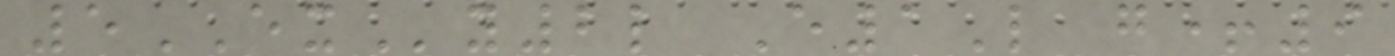5EXy2l E1L g+9
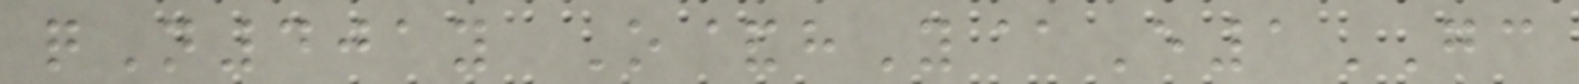qN401y O&hY@E1GC
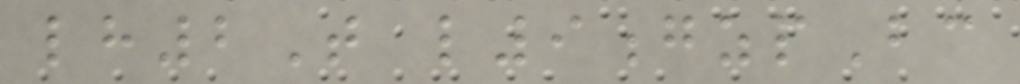lh2T l9gzpBc
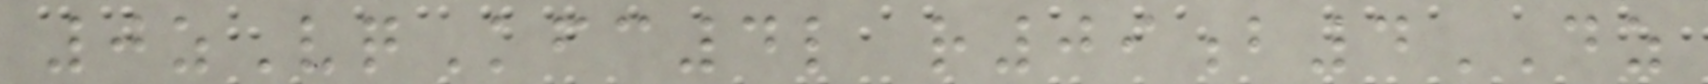0zVqKfc4l r09b4DZ
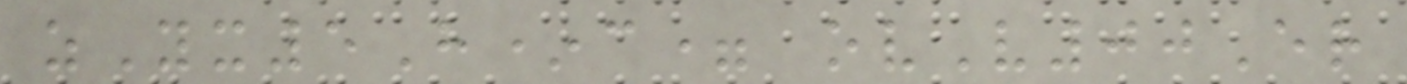zYx5H*c= ovV00Er
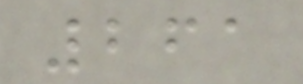261
